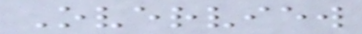Overview
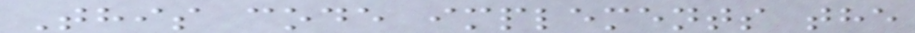This code implements the
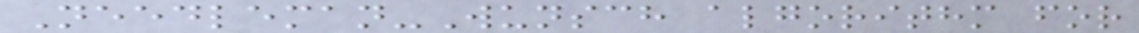Needleman-Wunsch algorithm for
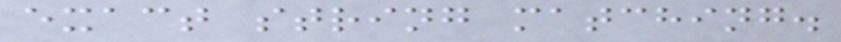exact string matching.
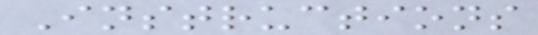Instructions
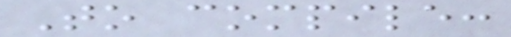To compile:
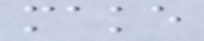make
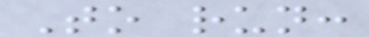To run:
